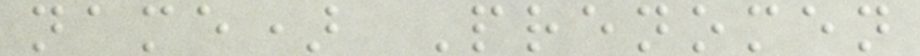name) Prenomen
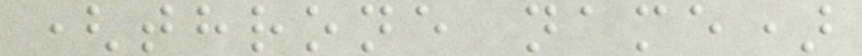(throne name)
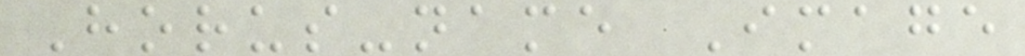Horus-name Image
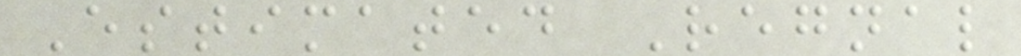Estimated Regnal
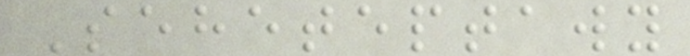Seheteptawy
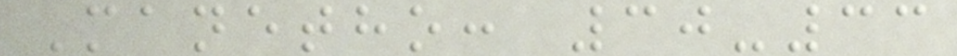Manetho: 30-33
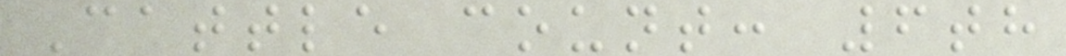Cattle count: 6th
